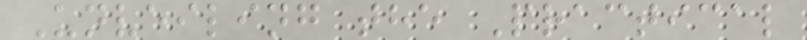Unveiling the Practical
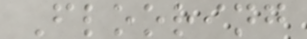Flooring
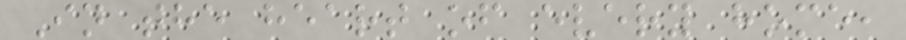In the heart of every home,
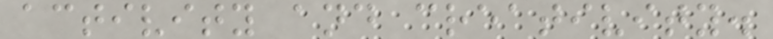activity and creativity.
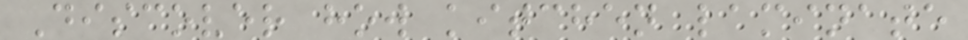Discover how kitchen laminate
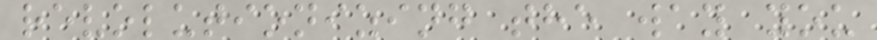revolutionizing the way you
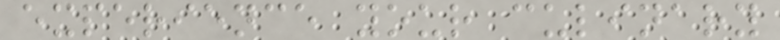experience your culinary
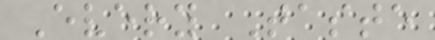Every Taste
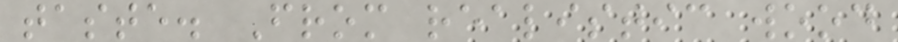taste. From realistic wood
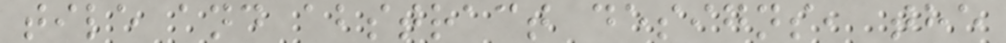tile and abstract designs, the
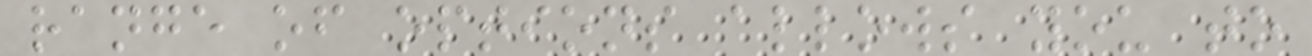range of options allows you to
